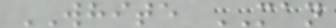WHITE MAN
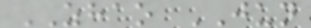ZHAO JUN
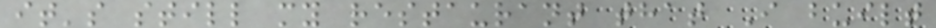it's still my restaurant that I built
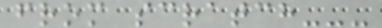from scratch---
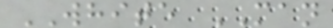WHITE MAN
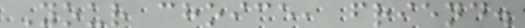Your choice, friend.
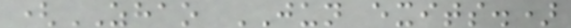(ZHAO JUN exits.)
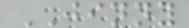JINNY
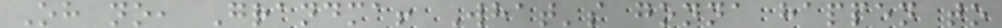Oh no, Grandma! What's gonna happen to
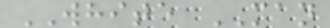WHITE MAN
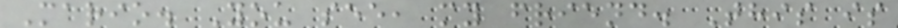Mario. You see, my friend. This is
